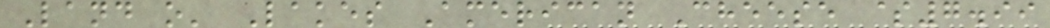Land o' Lakes American Cheese $7.99
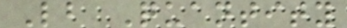Lb Quantity
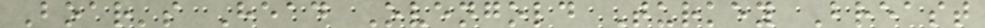Boar's Head Ovengold Turkey Breast
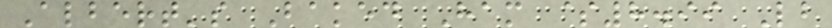Albert's Baked Ham $8.99 Lb
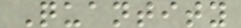Quantity
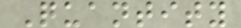Quantity
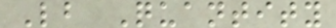Lb Quantity
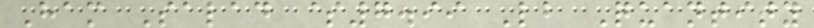Ham Salad $7.99 Lb Quantity
